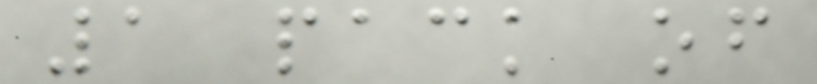1 pack of
